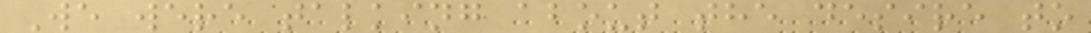We were talking about the desire to
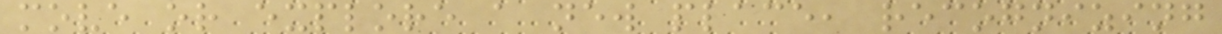move or explore a new place, recognizing
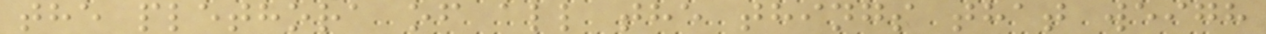the plethora of all the things that weigh
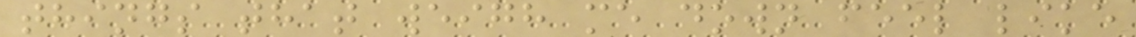things that weigh me down feel like
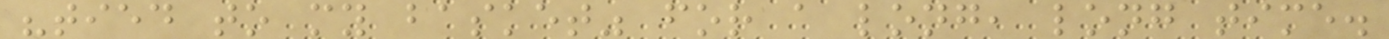"tied to my basket" for a long, long time.
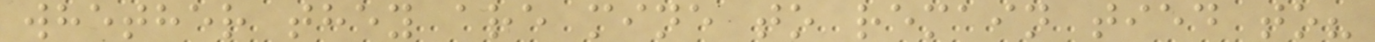whether they are mine to remain tied to?
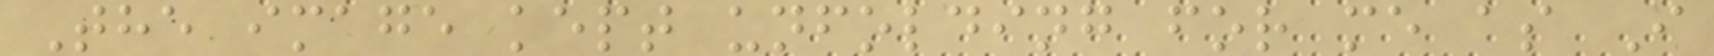The image kept unfolding for me as I
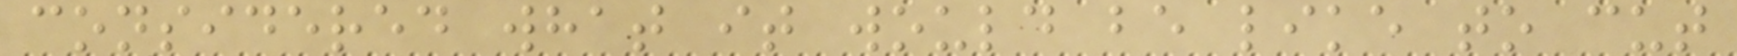considered what it would be like to cut
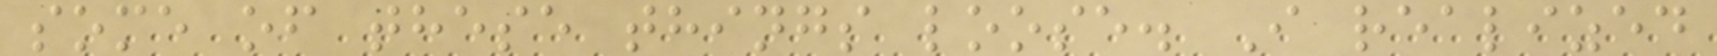some of these things loose. I realized
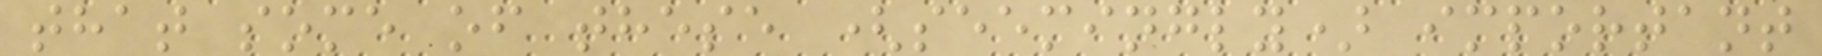that some of these (seemingly) important
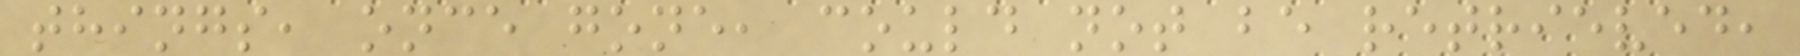things, once gone, could not be retrieved,
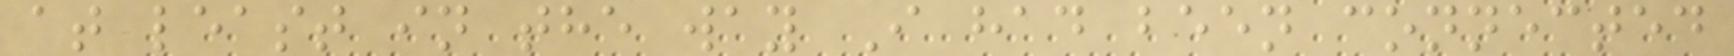at least in the way I had been connected
